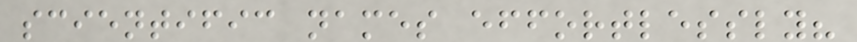scientific names effortlessly?
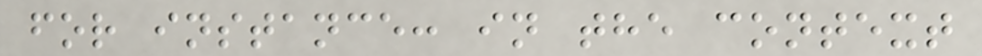for instance: in the context
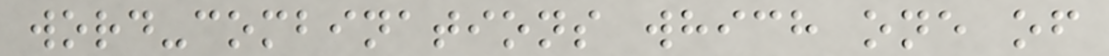word-combinations which one of
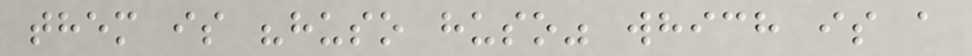them is "huso huso" which is a
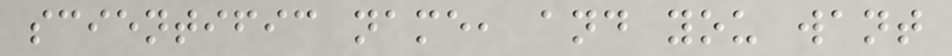scientific name, and you want
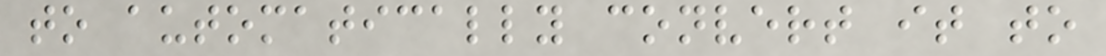to automatically convert it to
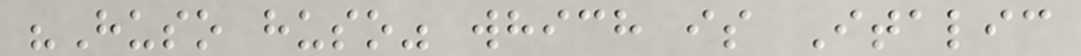"Huso huso" which is Italic
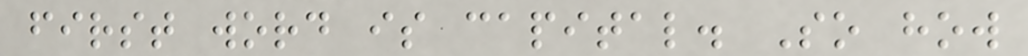first word is capital. So how
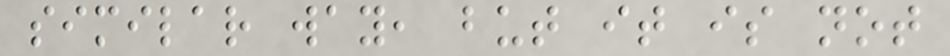similar way, but it is not
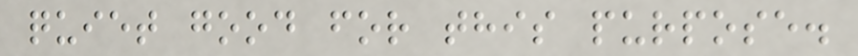quiet good for this purpose.
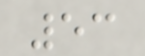53
